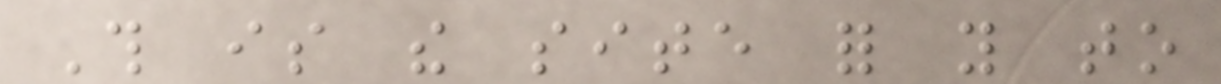This is the site for you to
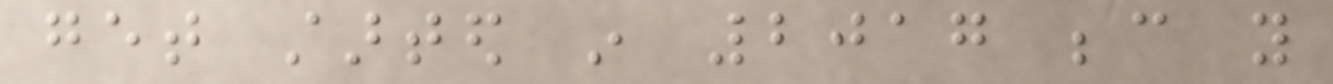get started in 2017 because you
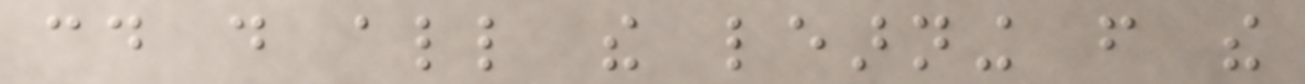could do all the learning from the
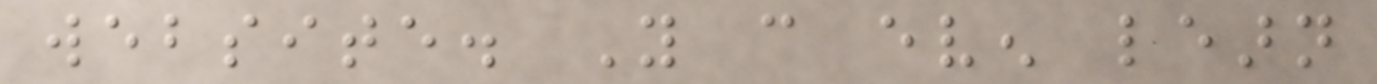website. You can even learn
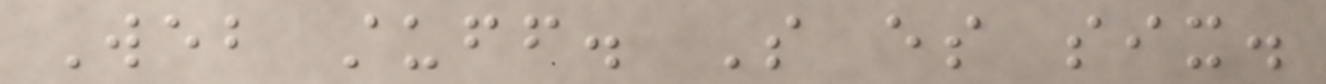Web stuff. So es six.
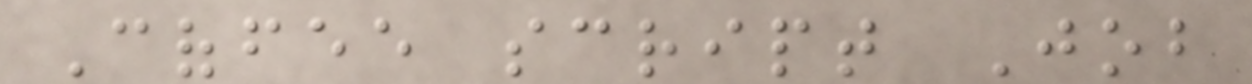Coffee script Job
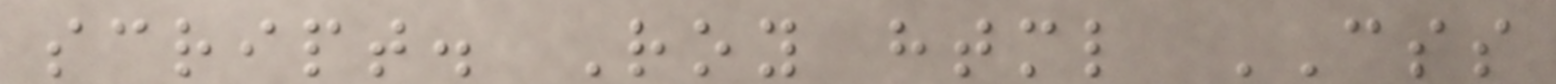script. Roy html CSS
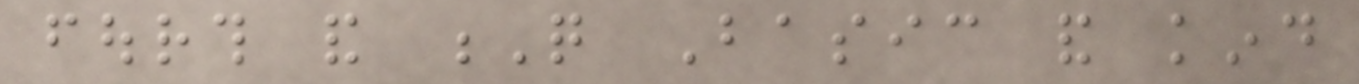fourth and Q Basic and kind
